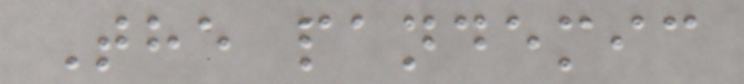The pandemic
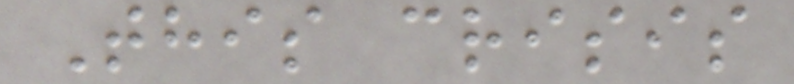This crisis
